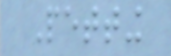Petting
